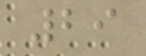29
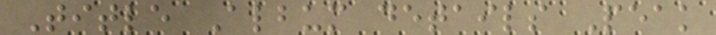Title Album details Peak
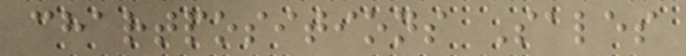chartpositions Sales
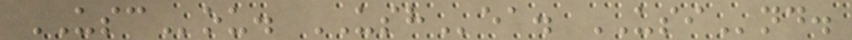USCou. USHea. USInd.
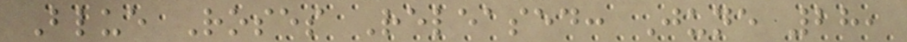Blue Roses Released: June 28,
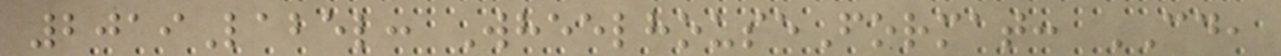2019Label: WheelhouseFormat: CD,
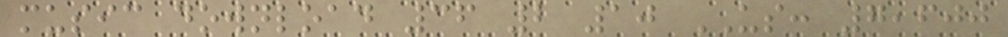music download 36 2 10 US: 7,600
